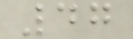47
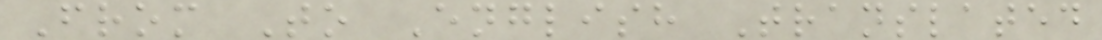From To English Translated
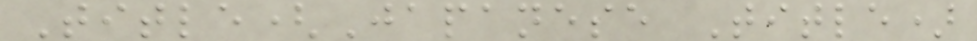Title(Japanese Title)
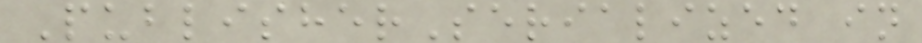PublisherSerialized in
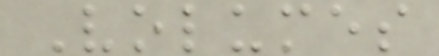Volumes
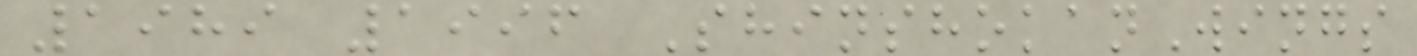1989 1996 ShinshokanWings
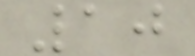10
